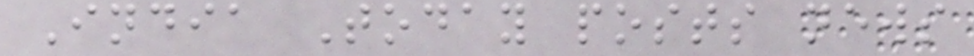India Today posts news
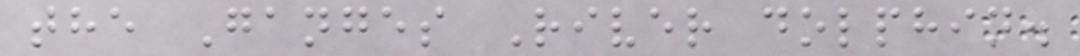the Ganges River dolphin.
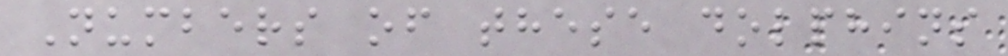Numbers of these dolphins
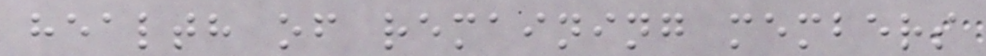health of remaining members
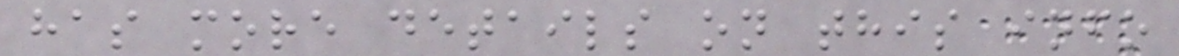has more details on this info
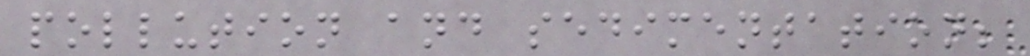pollution and sedimentation;
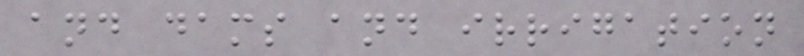and dams and irrigation
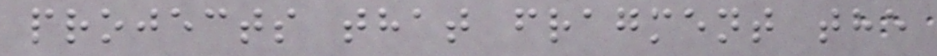projects that fragment the
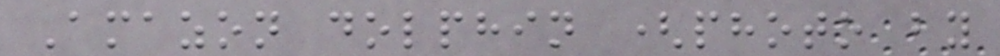Amazon dolphin (photo by
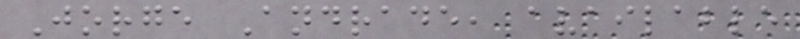Jorge Andrade, available
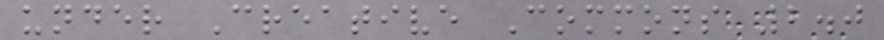under Creative Commons 2.0
